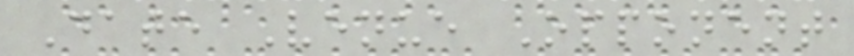Date Venue Opponent
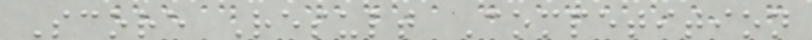Score Result Competition
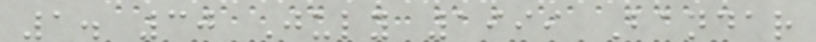1. 30 July 1999 Bandar
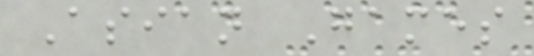Asian Games
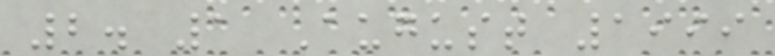2. 1 August 1999
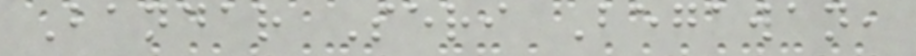Bandar Seri Begawan,
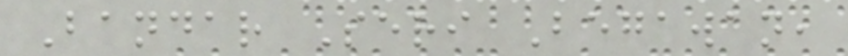Bandar Seri Begawan,
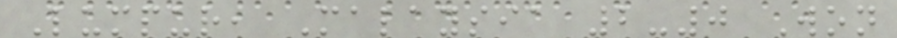Lumpur, Malaysia 2-0 Won
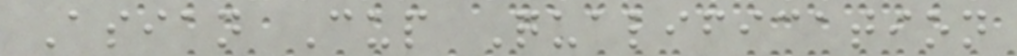Asian Cup Qualification
